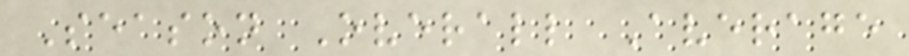Season Overall Average
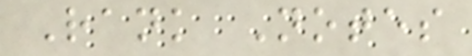Rank Notes
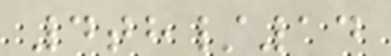4th/14
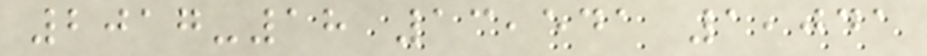2017-18 13,541 1,041
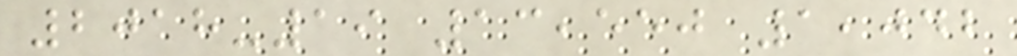2018-19 13,550 1,042
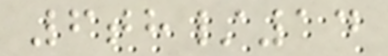6th/14
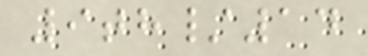9th/14
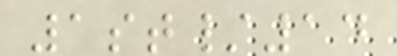1st/14
